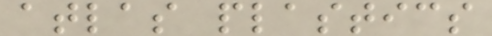atlas plastics
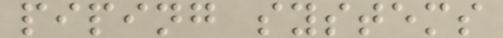piping systems
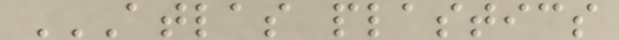ATLAS PLASTICS
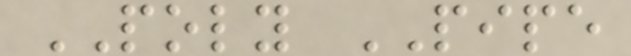POLY PIPE
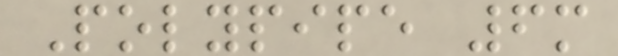Polypipe 6m
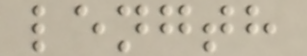length
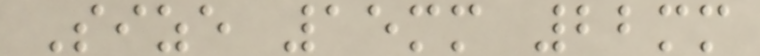Size 15mm 22mm
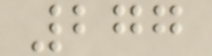277
